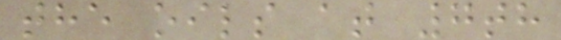the oils at 7th
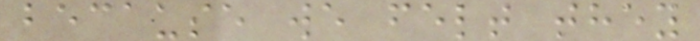because we felt they
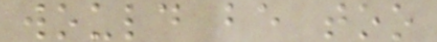would be too
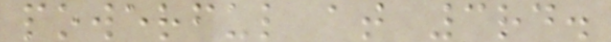powerful at 3rd.
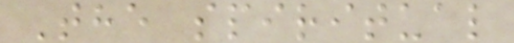The spiritual
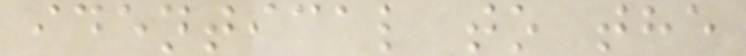identical to the
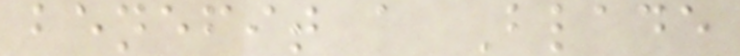benefit a Blade
